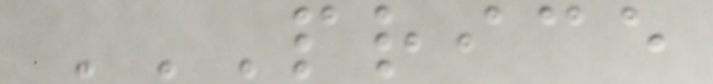PRICE
